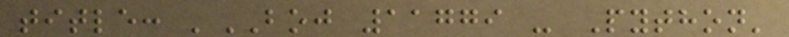title: 'BOJ 11779 - Python'
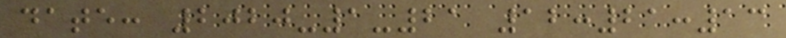date: 2020-1-21 12:21:13
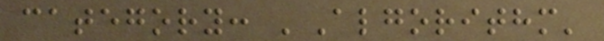category: 'Algorithm'
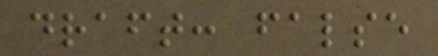draft: false
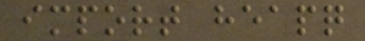import heapq
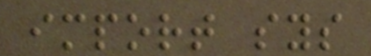import sys
